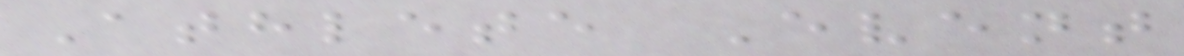Athlete Event
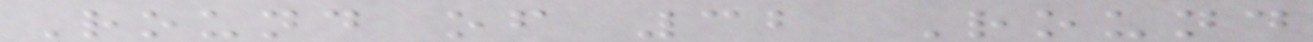Round of 32 Round
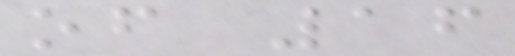of 16
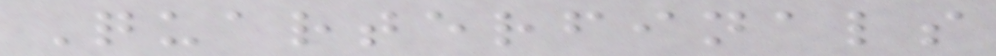Quarterfinals
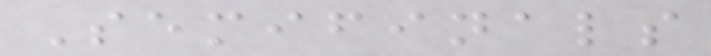Semifinals
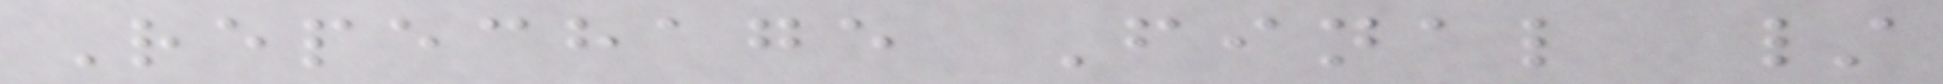Repechage Final /
